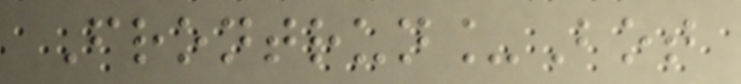Frontrun_Bot
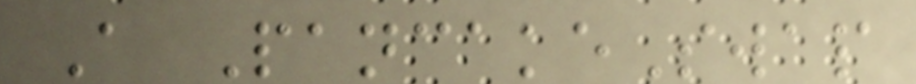A PancakeSwap
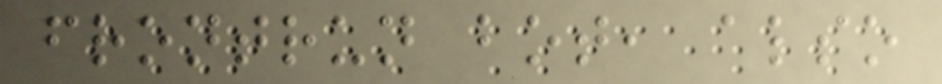frontrun bot, also
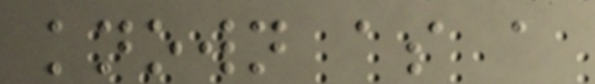known as a
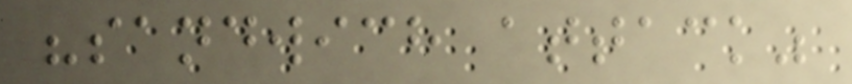"sandwich attack"
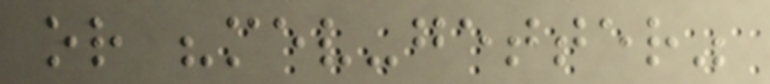or "mev-getter"
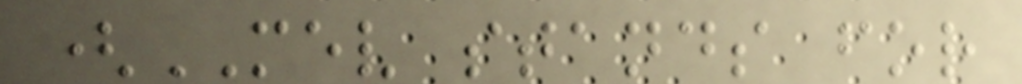(MEV stands for
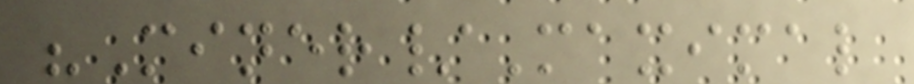"Miner/Maximal
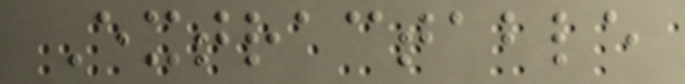Extractable
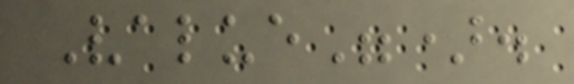Value").
